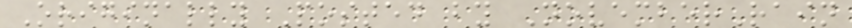Originally Posted by NovemberRain
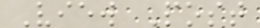View Post
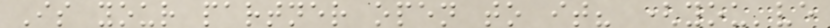Is your partner open to it? (you've
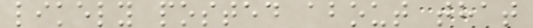likely posted about that
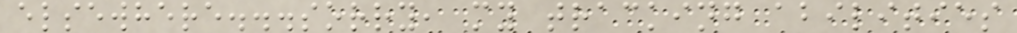elsewhere...sorry, my tracking abilities
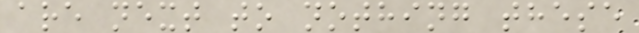are next to nothing these
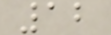12
